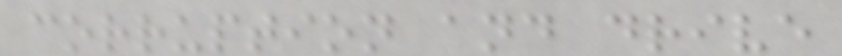corruption and drive
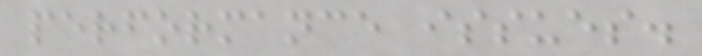performance issues.
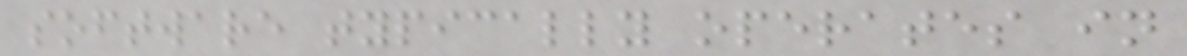software typically operates in
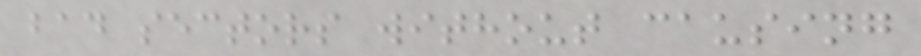bad sectors without causing
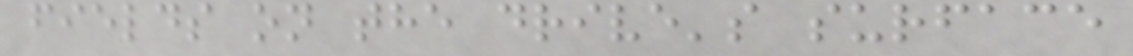fields on the drive's surface
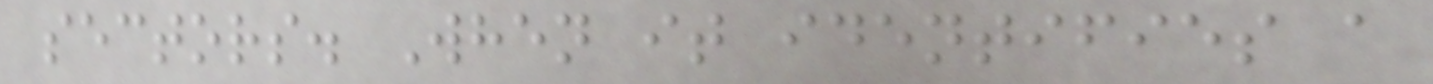sectors. When it identifies a
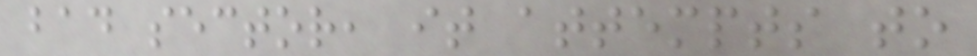bad sector, it attempts to
